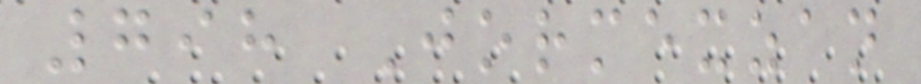798 Jormexzan
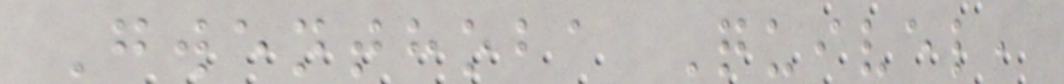Gwenthoba Quivel,
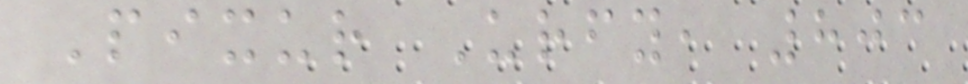Pixur Urfy, 803
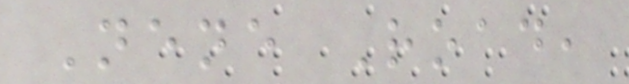Nene Road,
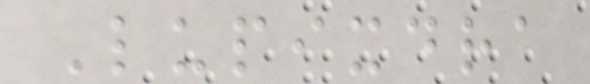Lupixdra
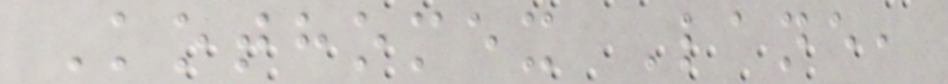Kothomex Lane,
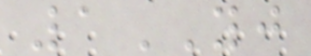1YJ
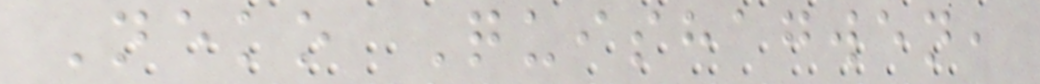Neko Quishagwen,
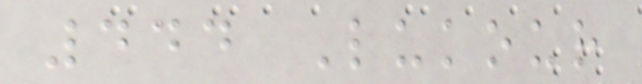444 Lukour
